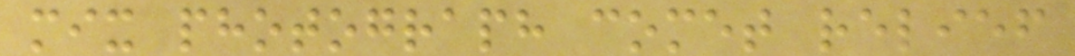mix photograph comet relief
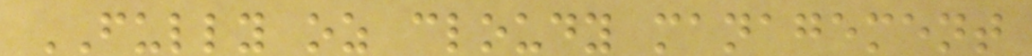FULLY oz cloudy management
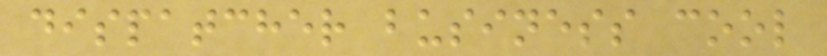dispatcher business cool
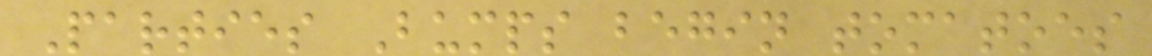Parties Bumps begin tomatoes
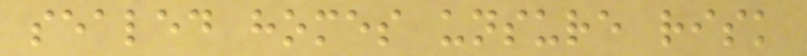sealed homes unsure risk
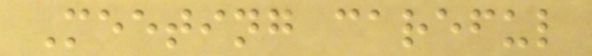Meeting careful
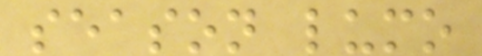season lumo
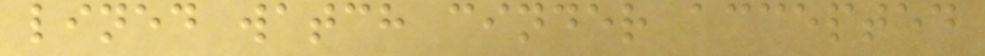lined watch cinder accepted
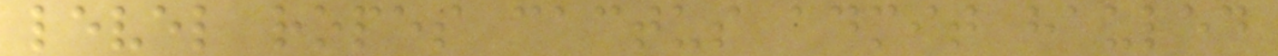level ropes cactus admit hauled
